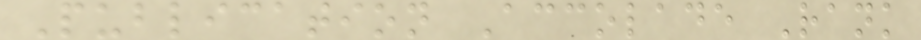Publication Accolade Rank
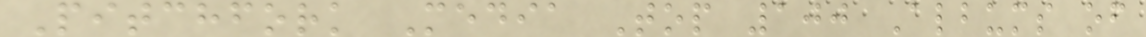Pitchfork Media Top 100 Albums of
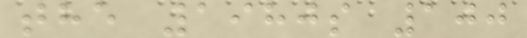the 1980s 100
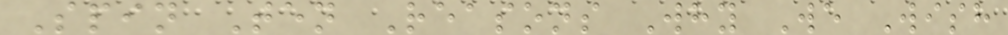Spin Ten Reasons Why We Wish
